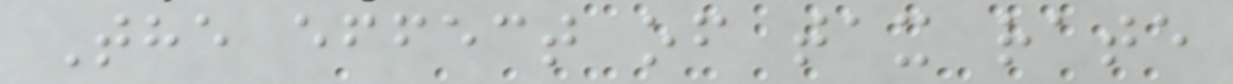The effect of tax rate
